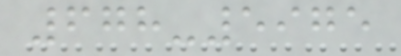678-5975
